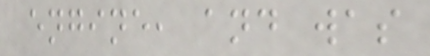engine, and was
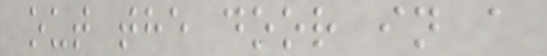out the door in a
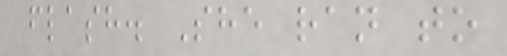flash. She ran to
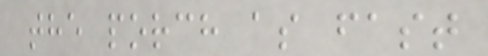the porch as fast
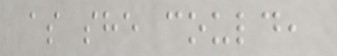as she could,
